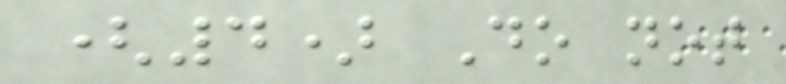(4) Do not
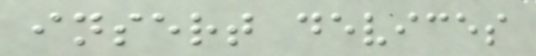insert devices
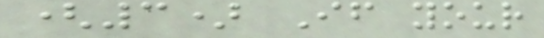(3) If your
